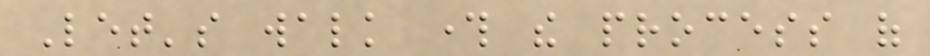Let's walk through the process of
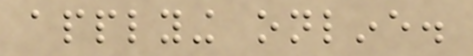applying online.
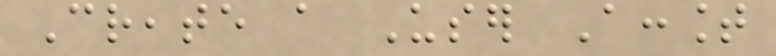Create a User Account
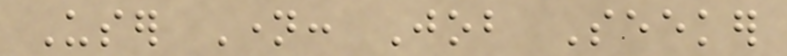User Name: Job Seeker
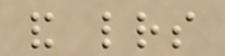and letters
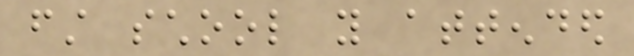first school you attended
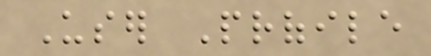User Profile
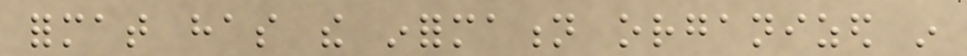format has the information organized in
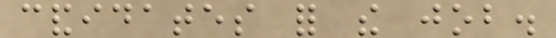candidates for the job.
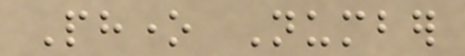Phone Number
